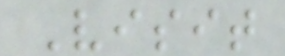Visit
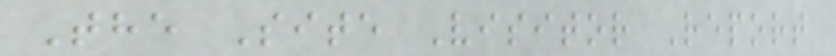The Site Visitor Report
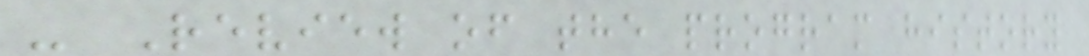- Review of the program history
